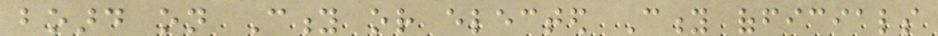board on City or elected City officials
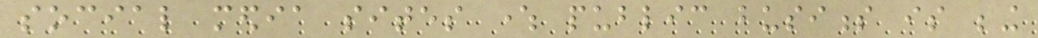social media sites where public business is being
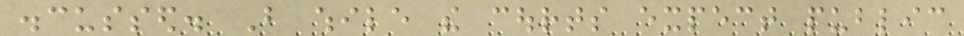discussed. But while the courts expect public
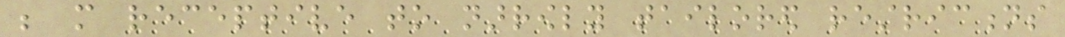be more receptive to narrowly tailored restrictions
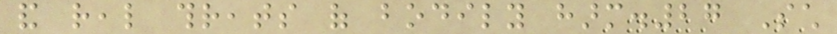and real threats of bodily harm.27 Such
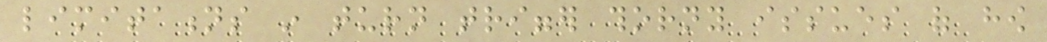limitations in turn trigger thorny issues of how
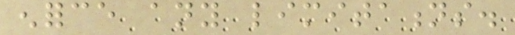enforce any limitations.
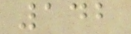142
